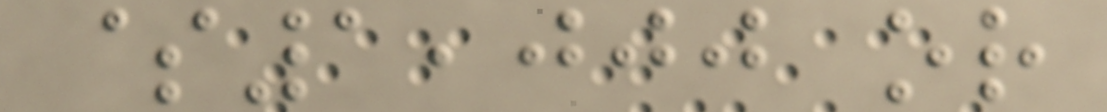$1,000 or
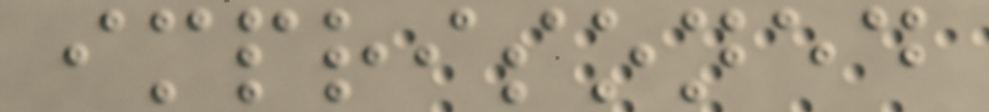imprisoned
